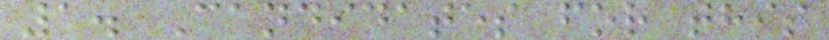1. Candidates for this
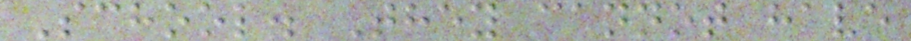School. They cannot have
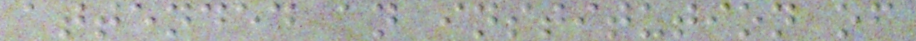attended an institution of
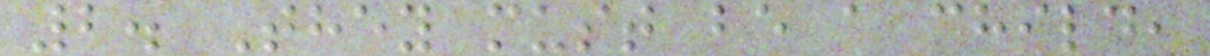2. They must be a child,
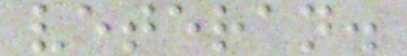veteran.
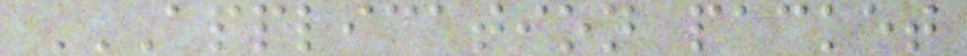APPLICATION PACKET
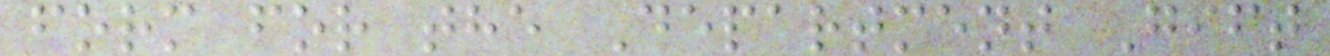form for the Department Gift
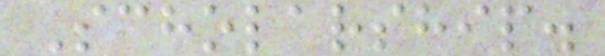Scholarship.
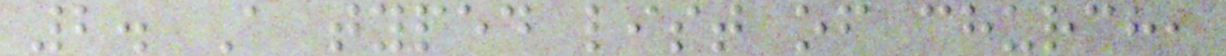2. A typed list of church,
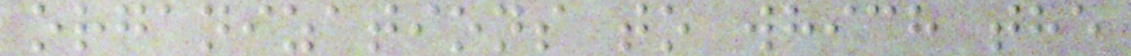organizations to which the
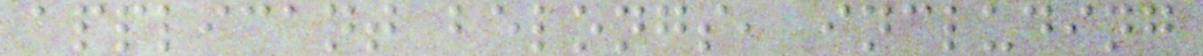applicant belongs, including
